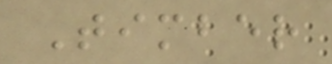Timber
